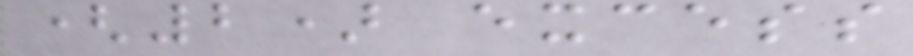(2) excess
